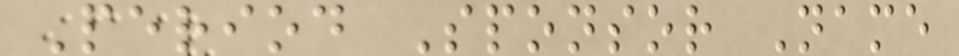Period Sponsor Name
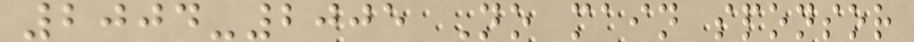2004-2005 No main sponsor
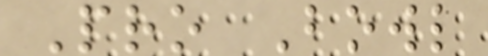Pro Bowl
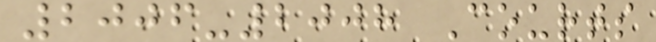2006-2008 Courts
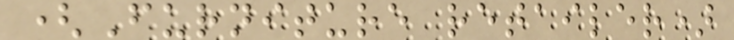(Furniture retailer)
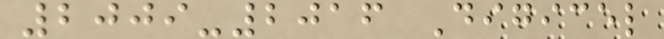2009-2016 Digicel
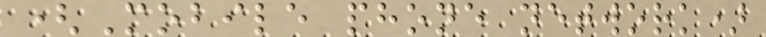(Mobile phone network)
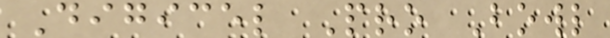Digicel Pro Bowl
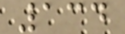134
